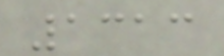1313
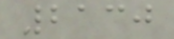2130
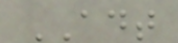ADT
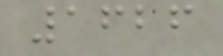1626
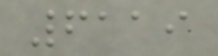6119
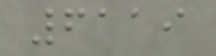6119
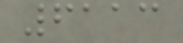6113
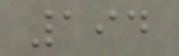194
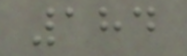184
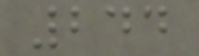244
